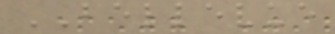BELLEVUE
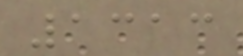1313
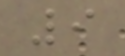9
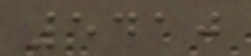5410
